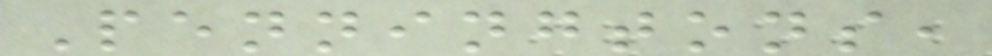Penningtons,
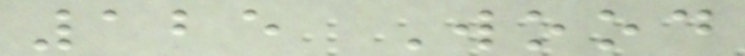125 Wood
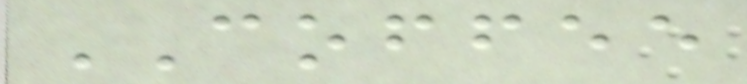COFFEE
